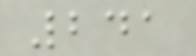241
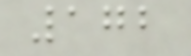172
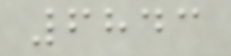6843
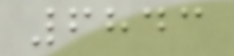6843
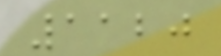1120
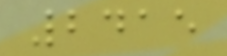2415
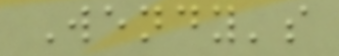Wendy's
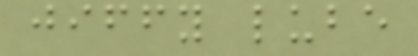jiffy lube
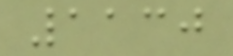1130
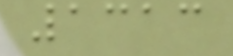1313
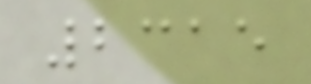2315
